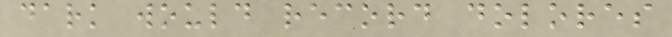dark would record dolores
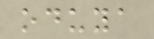oduya
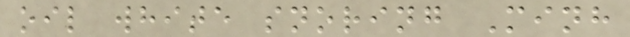oil white snoring Minh
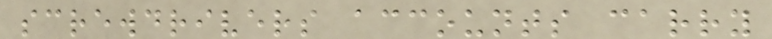screwdrivers accounts carry
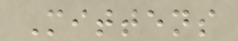Mittens
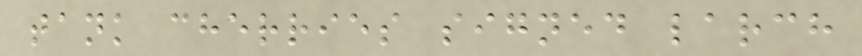tank cherries signed larch
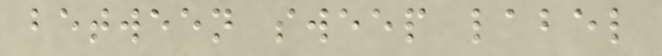between sweep label
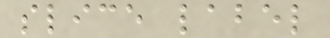slice label
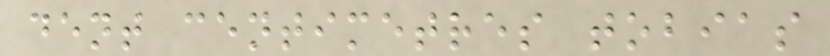dent centimetres tobias
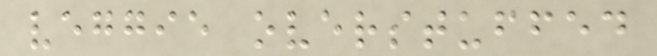veggie overstuffed
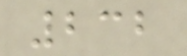232
